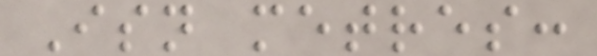Isn metres:
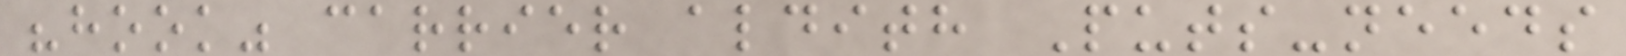"hook" carrier aldith Puts-needs
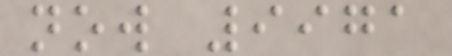now 9971
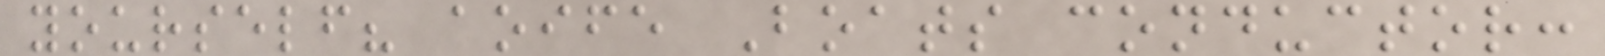yourself? aoife Boats conductor:
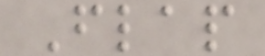Flap
